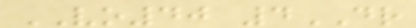VO40 4DR
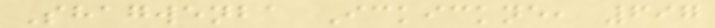Shagwenba Ickickne, 697
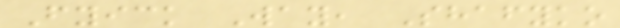Fyick Way, Shafyko
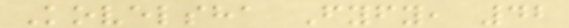Kovelsha Fyfy, 42
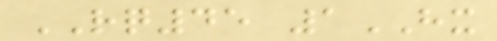RQ45 1HX
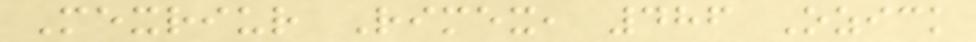Mexriur Rimex, 486 Ozick
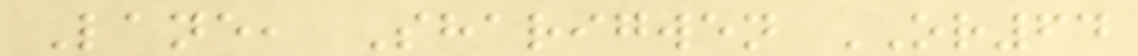Lane, Sharigwen OR64
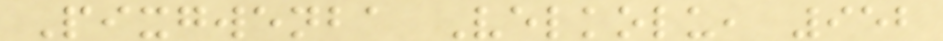Pixgwenba Velkolu, 952
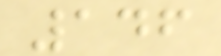146
